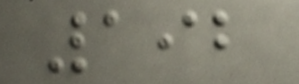192
